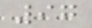97
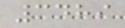3489
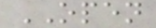OPEN
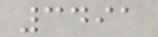3491
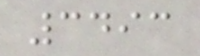3493
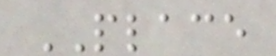PLACE
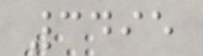3495
